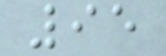95
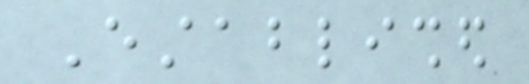Established
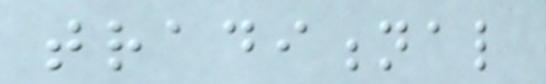traditional
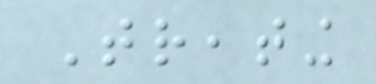Treating
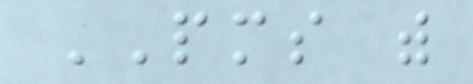PMS with
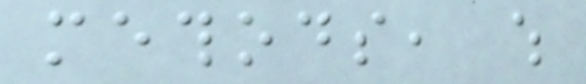methods, which
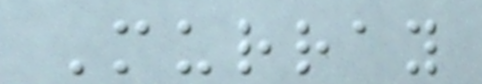Murray
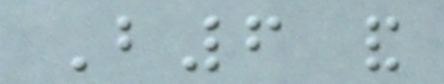B6 and
